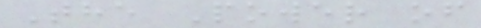The Power of
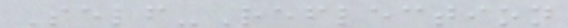Self-Reflection
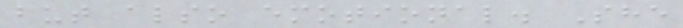but also emotional. She
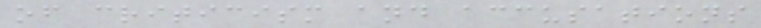of criticism and accusations
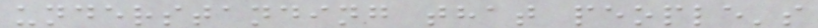understanding that people's
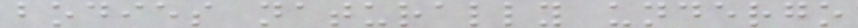bodies naturally undergo
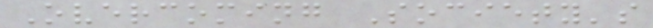Overcoming Society's
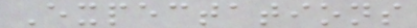Expectations
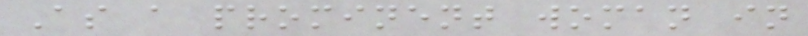As a prominent woman in
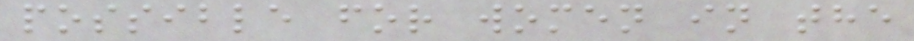possible for women in the
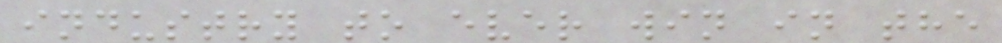industry to ever win in the
